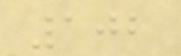102
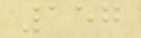157
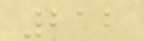212
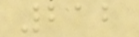212
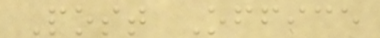Post Office
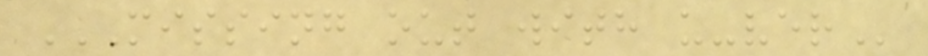MISSING OUT WITH U-VER
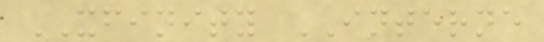XFINITY INTERNE
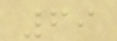69
